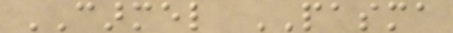CARMEL PASMA
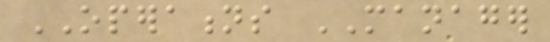OPERATIONS MANAGER
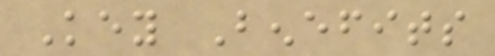Key Benefits
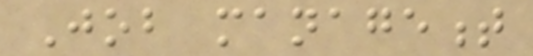Job management
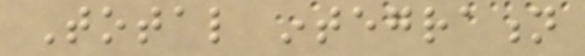Total integration
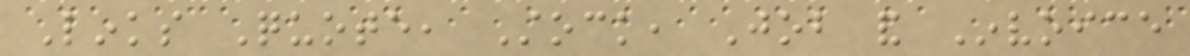Links Quote, Stock, Job and Invoice
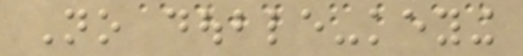No double-keying
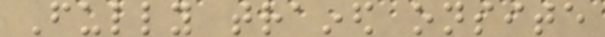Fully trained onsite
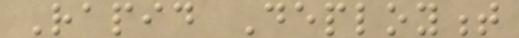Rapid Deployment
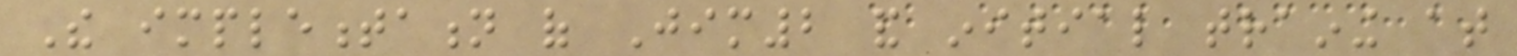The implementation of Jim2 and initial training at
